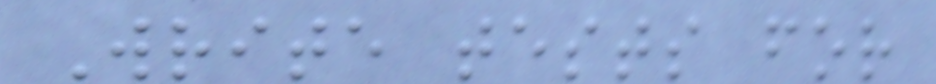Write tests for
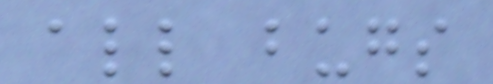all bugs
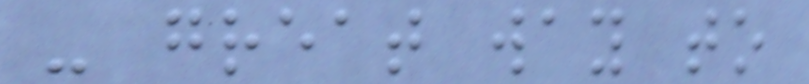- great way to
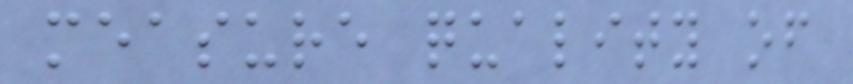measure quality of
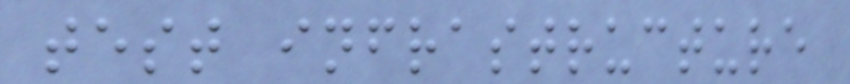test infrastructure
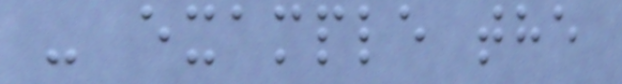- example the
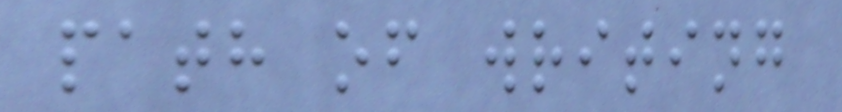path of writing
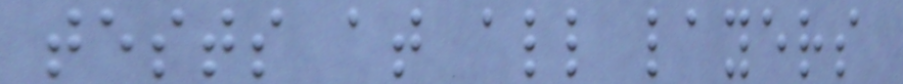tests at all layers
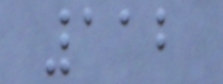112
